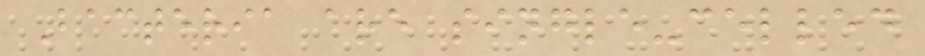Bacteria are single-celled
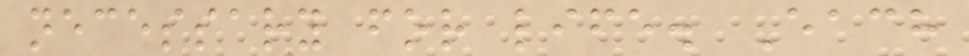necessary for life. Each
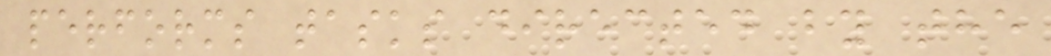performs tasks directed by the
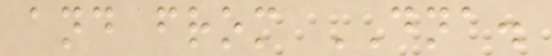and from DNA.
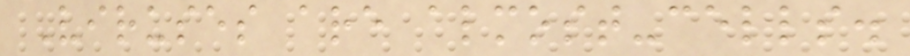Viruses are almost-cells.
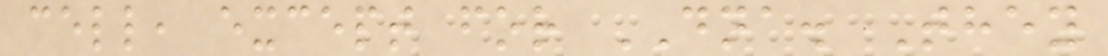cell, except for DNA. They
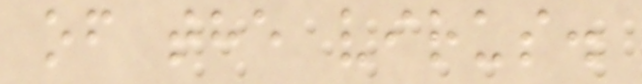of the virus.
